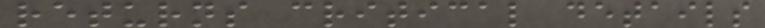returns critical details
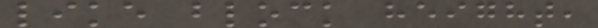like block height,
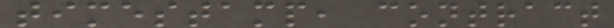timestamp, contract
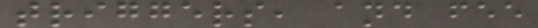triggers, and fee
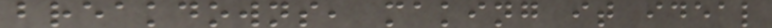breakdowns, making it ideal
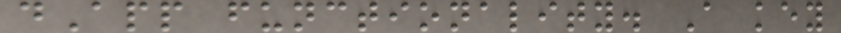dApp functionality. A key
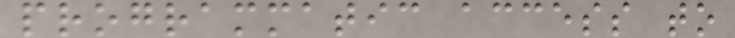programmatic access to
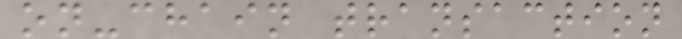on-chain transaction
